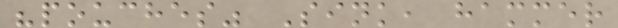"pouches" Sink, hammer
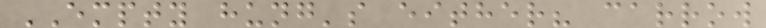EMPTY hung's either? carrow
